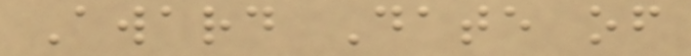Award Date of
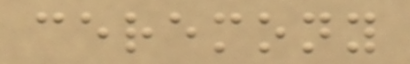ceremony
